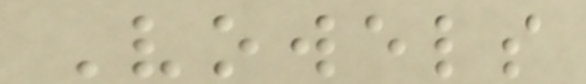Vowels
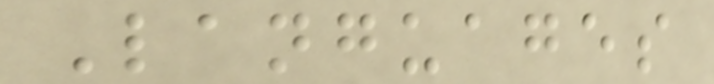Languages
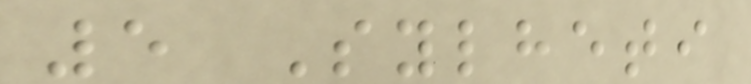5 Sylheti
